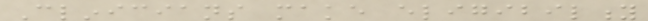Clinicians make eligibility
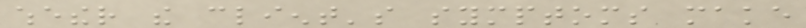whether the client's symptoms make
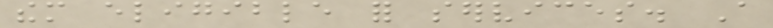them eligible for services. A
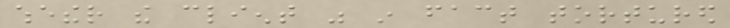whether the client was in fact tortured
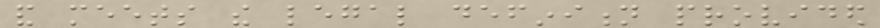and meets the legal definition provided
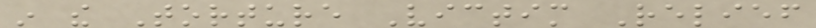in the Torture Victim Relief
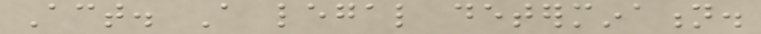Act. A legal determination.
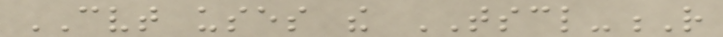CVT uses the TSCL-R
